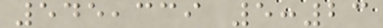545,339 5:23
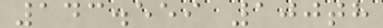143.559 100th
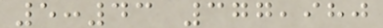5:43 377,980
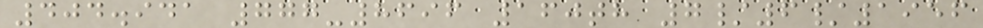404.941 777-8696 160th 7/6/1956
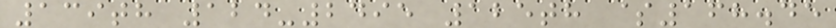139th 124-2495 125th $168.45
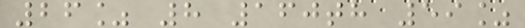26% 8 160th 59%
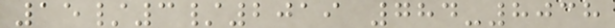15/3/2019 784-8038
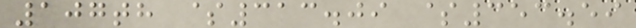107th $313.09 $353.59
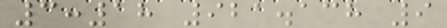3:18 921.138 9
